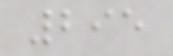295
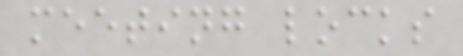meeting locks
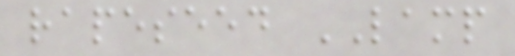rapeseed LAMP
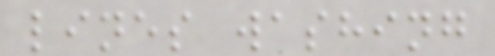lines washing
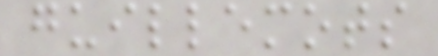guillemots
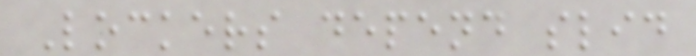Lockers depend slid
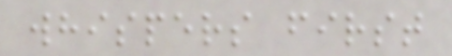whispers first
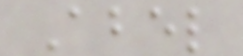Abel
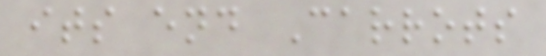its end Carrots
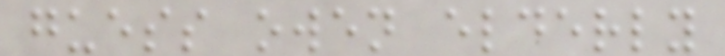guess owen elderly
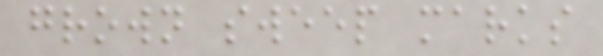grown sweep marks
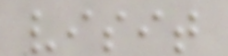visit
